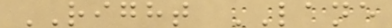RIGHT LANE
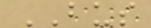BUS
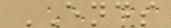ENDS
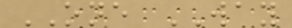ONE WAY
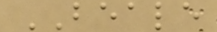BEALE
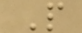P
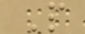P
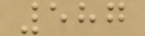587
